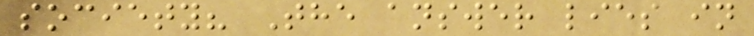society? The answer lies in
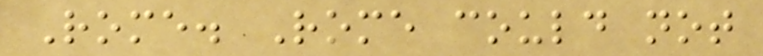Rome. Rome could not
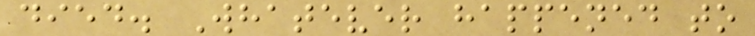died. Whatever happened to
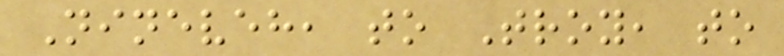Nineveh, to Troy, to
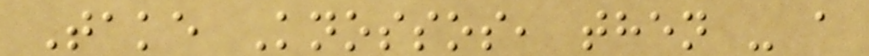Take Knossos, then - a
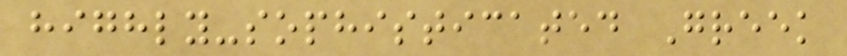highly-sophisticated Greek
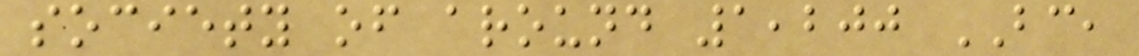society of around 1,200 BC,
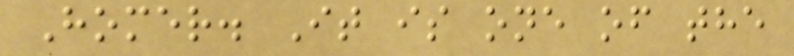Homer. It is one of the
